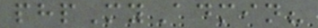phpMyAdmin?
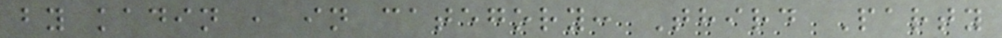by kadin , in category: Third Party
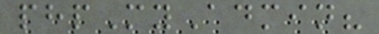phpMyAdmin?
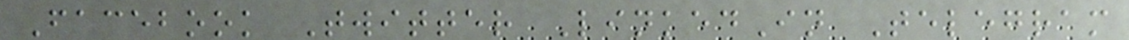Facebook Twitter LinkedIn Telegram
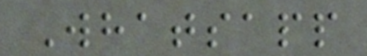Whatsapp
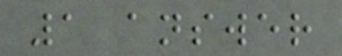1 answer
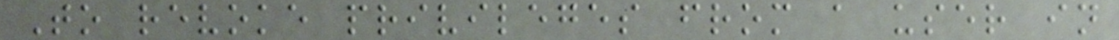To revoke privileges from a user in
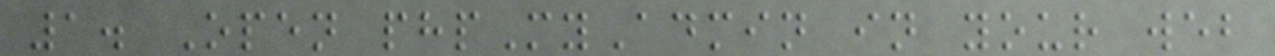1. Open phpMyAdmin in your web
